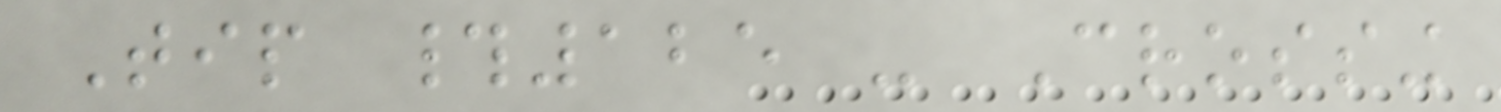Tip #125 - Crossing
